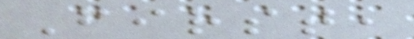First,
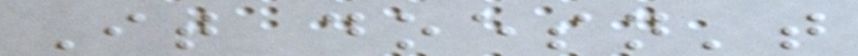It doesn't
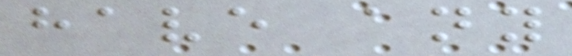have any
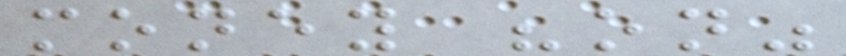money "on"
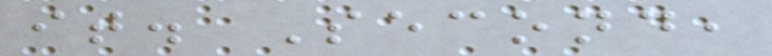it. Second,
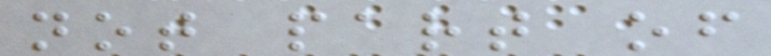not part of
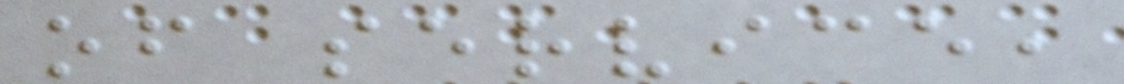of service,
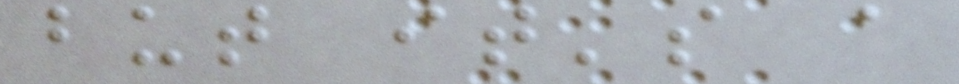but it's a
